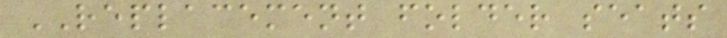REPLACEMENT folder seats
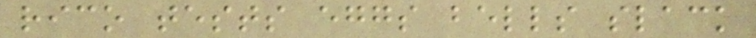rico tests eggs bells slack
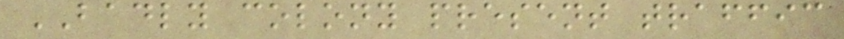BADLY colony present traffic
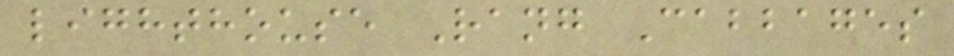lighthouse Rang Cabbages
